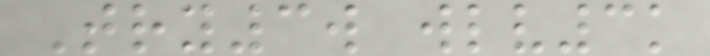Try3w wlv3k
